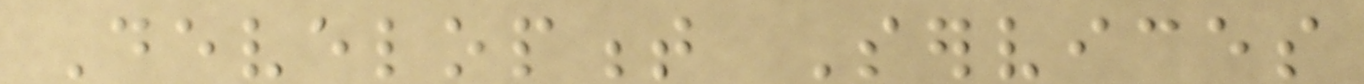Development Services
